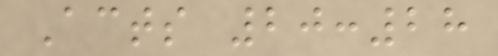Acts 20:28
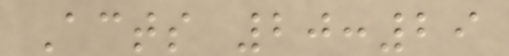Acts 20:29
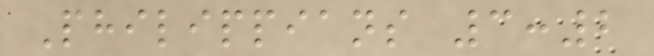Philippians 3:2
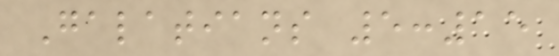Galatians 5:15
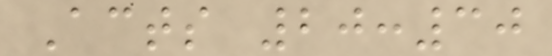Acts 20:30
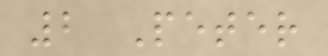2 Peter
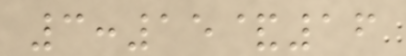3:15&16
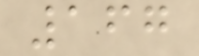167
